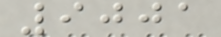9001
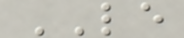LE
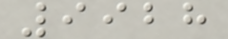9928
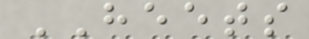HEETS
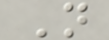N
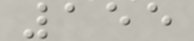155
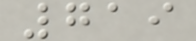719
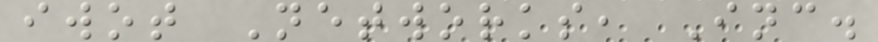iwot Networks, Inc.
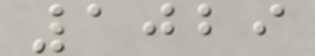1029
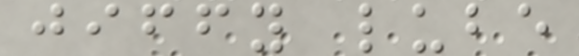jiffy lube
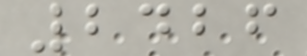2426
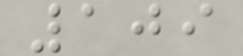109
